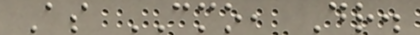As CMO, Dr.
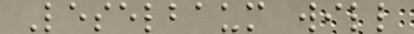Leselbaum will
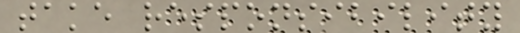take responsibility
